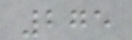275
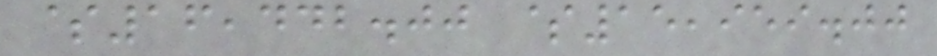$16,442.00 $15,959.00
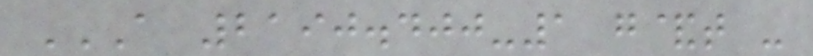A 2190.400-1 G&T -
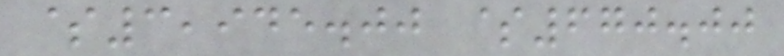$3,945.00 $670.00
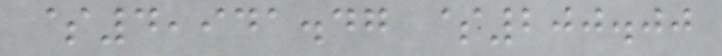$4,941.47 $200.00
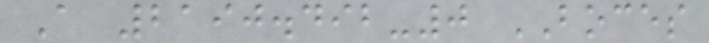A 2190.492-0 BOCES
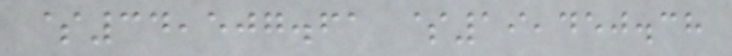$34,507.61 $19,450.38
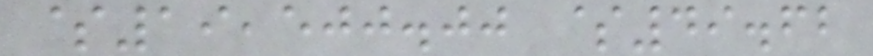$19,500.00 $49.62
